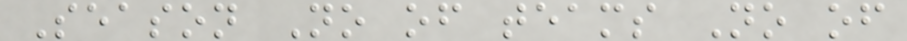Season No of teams No of
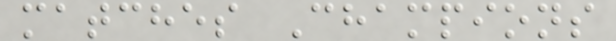matches Champions
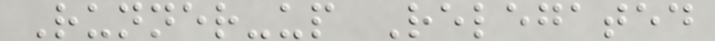Runner-up Relegated
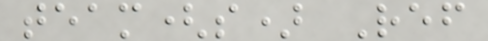team(s) Ref
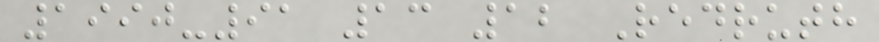1990-91 13 12 Redruth
